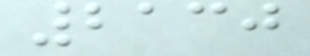2130
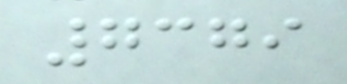7379
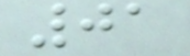01
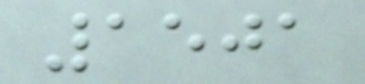1501
